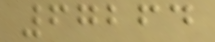67264
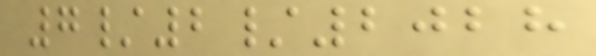7/2/2028
